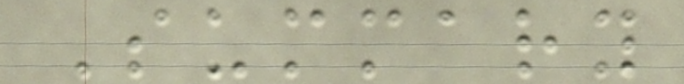Summary
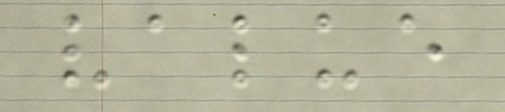value
